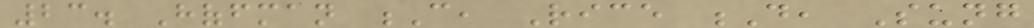23. Hoffman C, Rice D, Sung
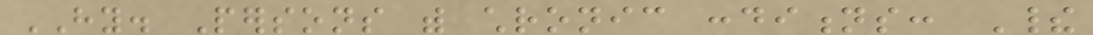HY. Persons with chronic conditions: Their
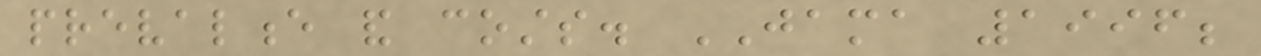prevalence and costs. JAMA 1996;
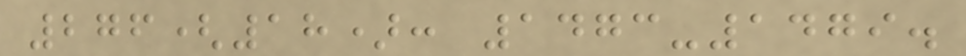276(18): 1473-1479.
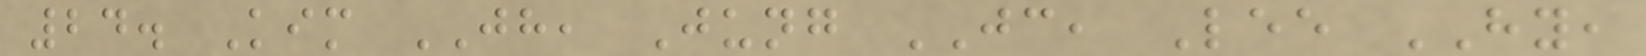24. Kim JH, Jung JC, Lee HY,
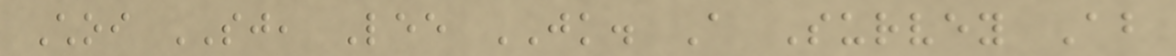Choi SJ, Lee JK. A Survey About
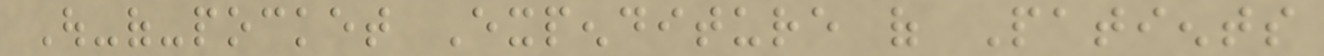Out-of-pocket Expenditure of Patients
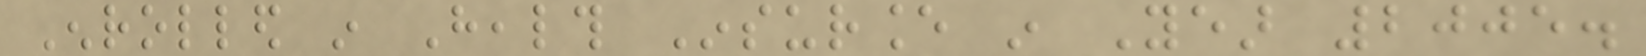Enrolled in Health Insurance in Year 2005.
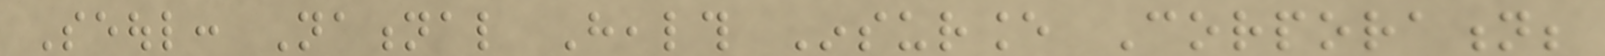Seoul: National Health Insurance Corporation;
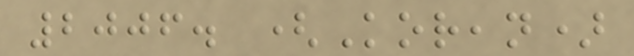2006. (Korean)
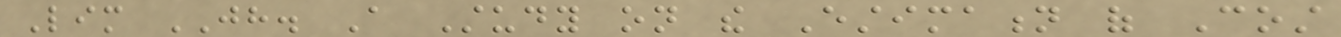Lim JH. A Study on the Estimation of Cost
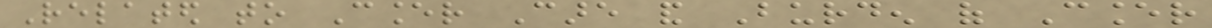Related to Cancer Care and Burden of Cancer
